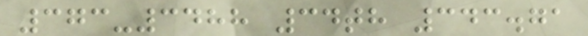373-3488 34th 343.71
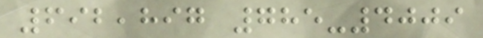692,897 785-4009
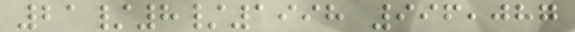21/8/1998 996,087
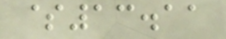$13.11
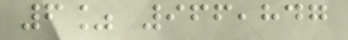6% 966,847
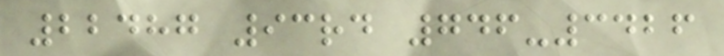22487 93rd 746-3426
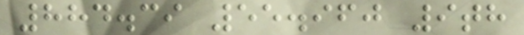884.39 55.960 9th
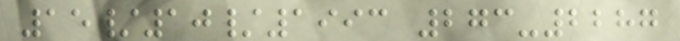15/10/1993 273-2287
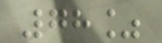78%
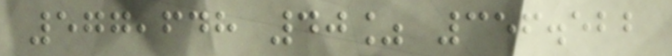577,648 40% 356.522
